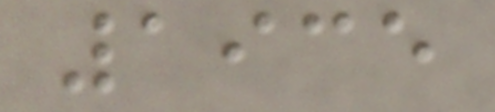1935
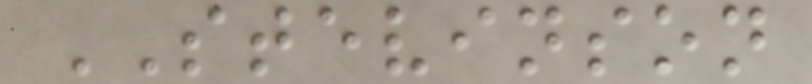STEVINSON
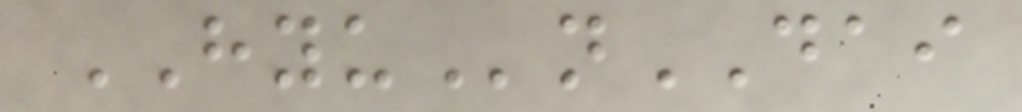HYUnDAI
